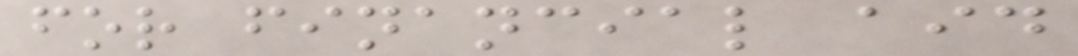for financial aid
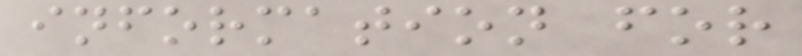information for
